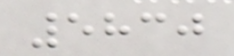5830
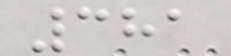381
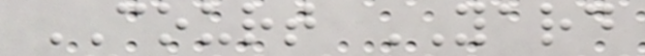COURT YARD
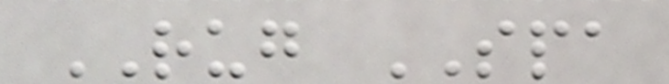RUG SPA
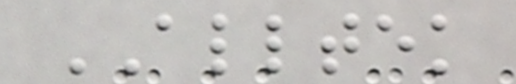ALLTEK
